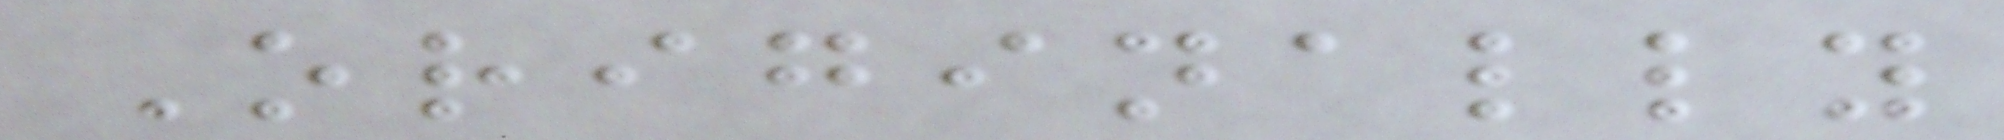Originally
